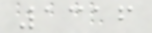1316
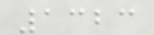1323
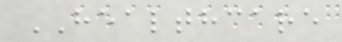HEALTHCARE
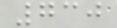730
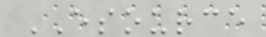ESOURCE
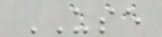USE
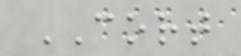CORT
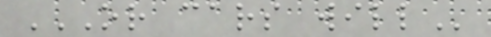OR CARS WILL
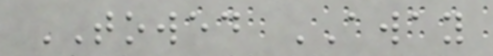TOWED AWAY
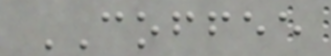COFFEE
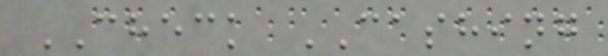CHECK CASHING
